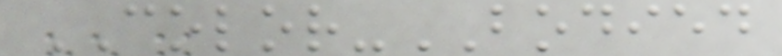COLOR-BODIED
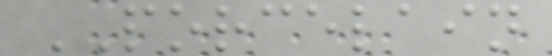PORCELAIN
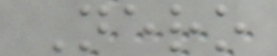Nero
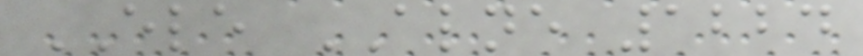ELE ALNE 1224
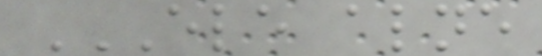ELE ALNE
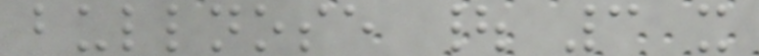bullnose | 3 x
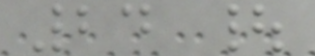24 |
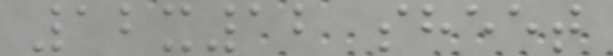12x12 sheet
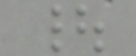|
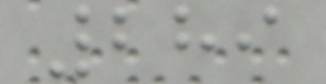289
